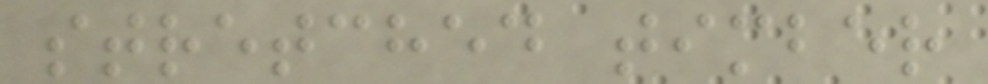stretched timber
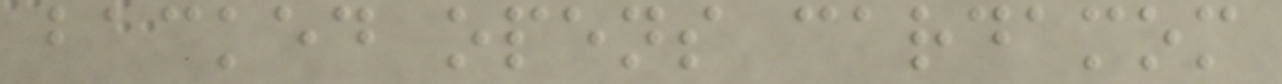backed opens cardamom
